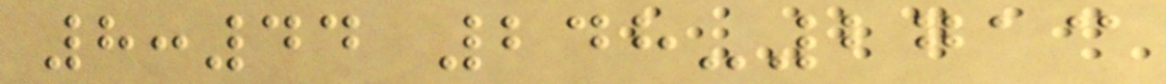8:44 248-2713
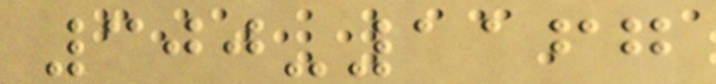300-1167
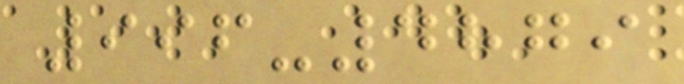996-4879
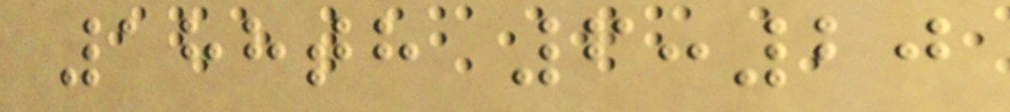188th 6:20
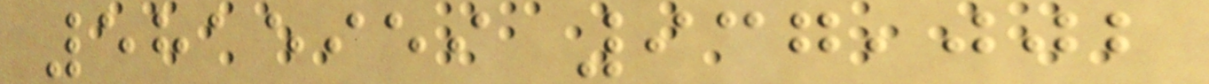5815959 937,002
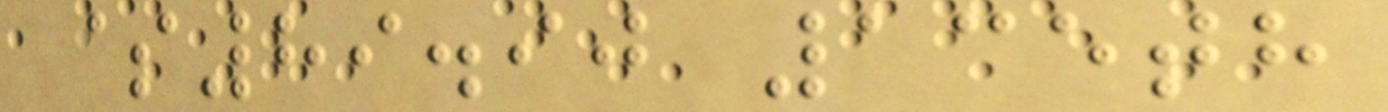$89.90 135th
